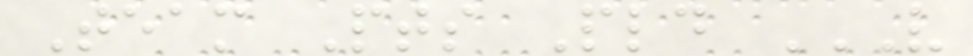Team Pts Pld V
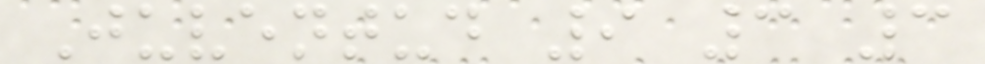Juventud 9 3 3
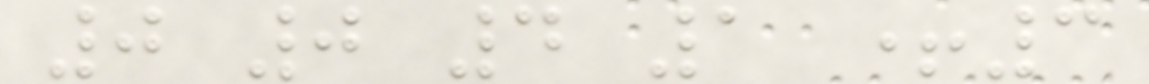0 0 4 1 +3
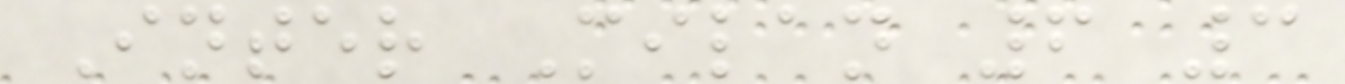Inter Milan 6 3
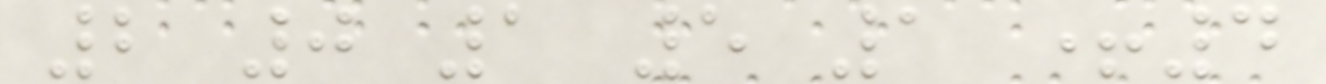2 0 1 5 1 +4
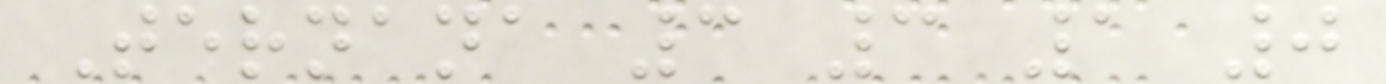Ternana 3 3 1 0
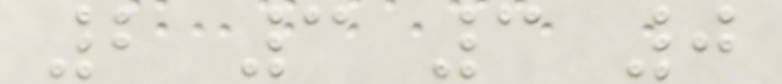2 3 3 0
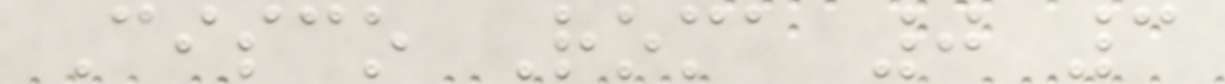Cisco Roma 0 3
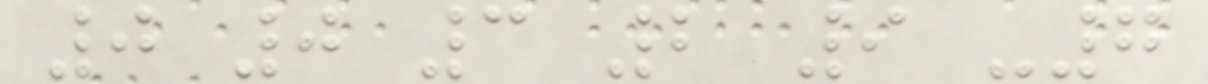0 0 3 2 9 -7
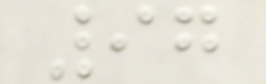97
